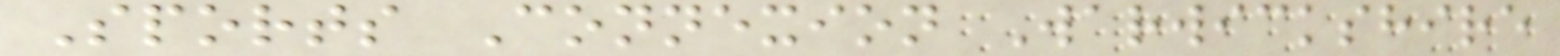Sports Connexion Warwickshire
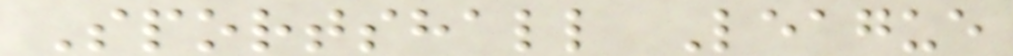Sportshall League
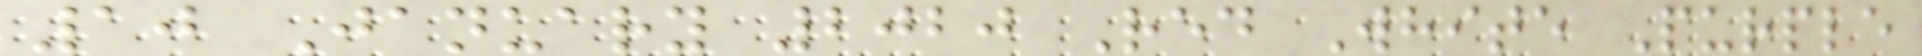10 January 2020 Red White Purple
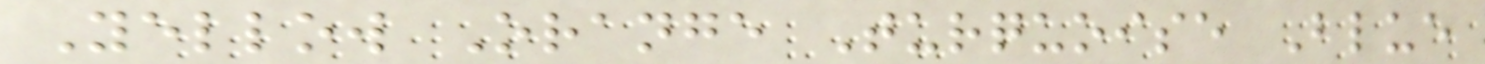Yellow Orange Turquoise Blue
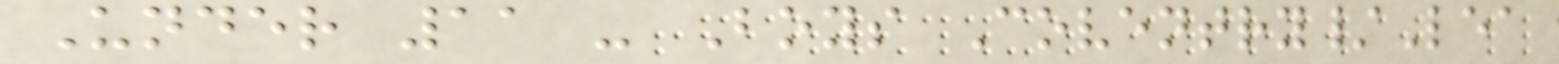Under 11 - Boys Coventry/Lea
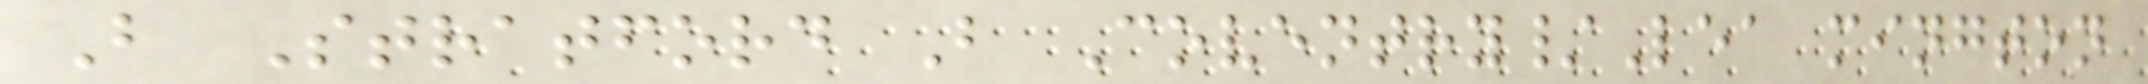B Stratford B Coventry/Lea mington
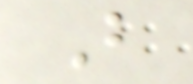B
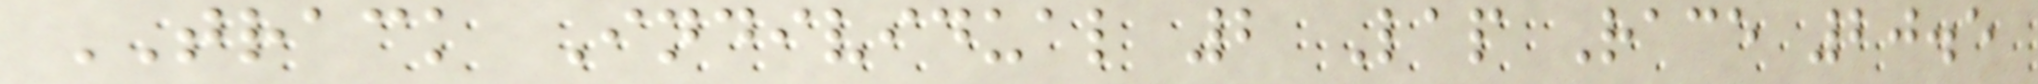TRACK Individual 2 Lap Race 20.5
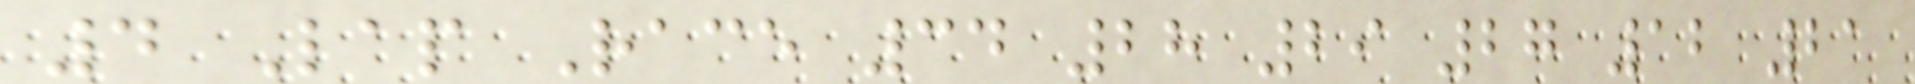4 Lap Race 34 28 29 27 12 21
